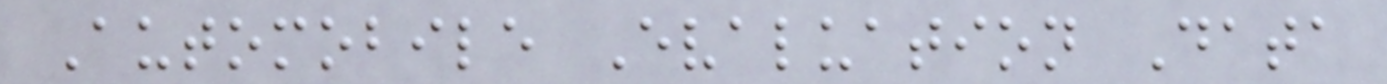Automobile Evaluation Data
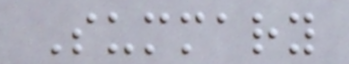Summary
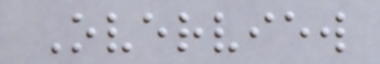Overview
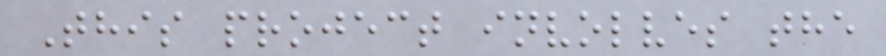This project involves the
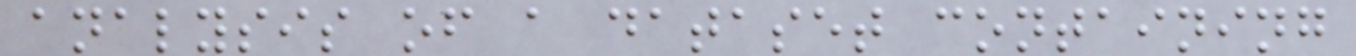analysis of a dataset containing
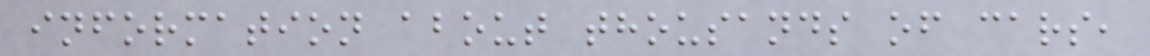information about thousands of cars,
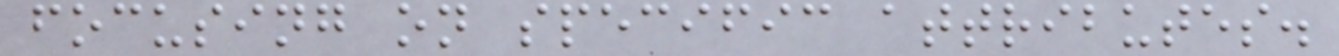focusing on specific attributes.
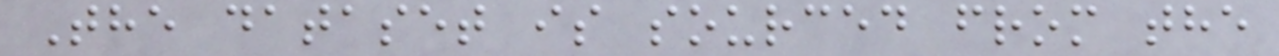The dataset is sourced from the
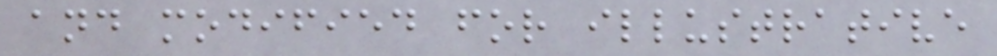and modified for illustrative
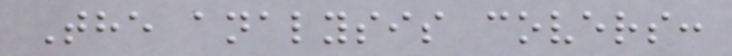The analysis covers:
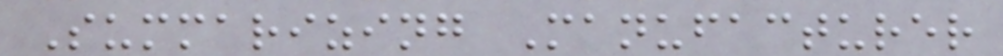Summarizing Manufacturer
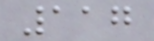117
